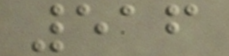516
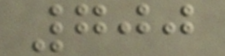700
